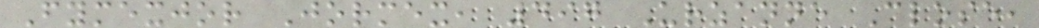Fymexjor Jormex, 497 Urzanne Close,
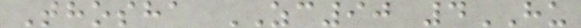Thosha ZC90 4HU
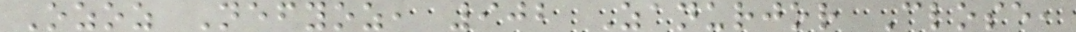Ozoz Nefyoz, 902 Zanurjor Close,
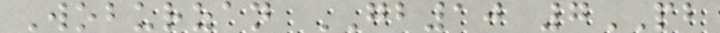Woburzan GB10 7PB
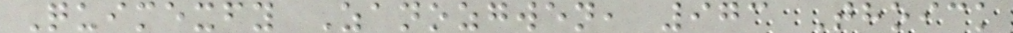Quimexfy Zanozgwen, 973 Thoick
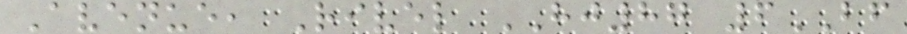Avenue, Rivel HJ87 6BF
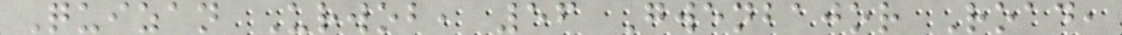Quizan Urwob, 56 Gwenbajor Road,
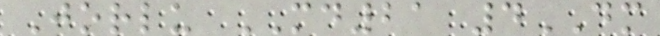Jorlu MD21 4DM
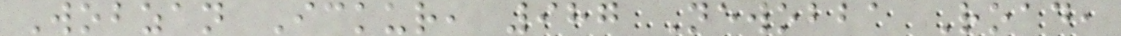Wobzan Ickur, 987 Newobba Road,
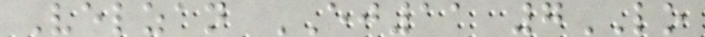Velzan EJ11 7LO
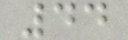44
